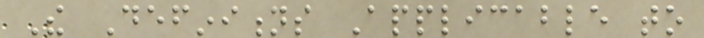The Definitions Applicable to
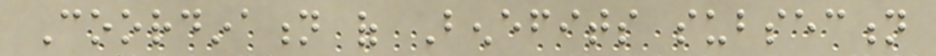Coordination of Benefits subsection
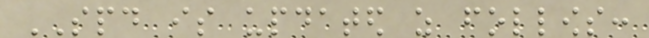SPD is updated as follows:
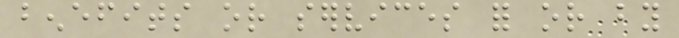benefits or services for or by
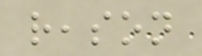reason
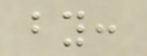by:
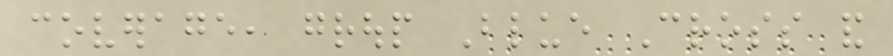coverage, group Blue Cross and
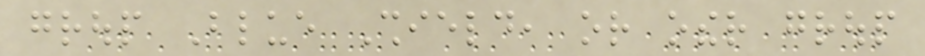group Blue Shield, or other group
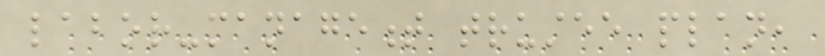labor-management trustee plan,
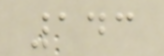143
